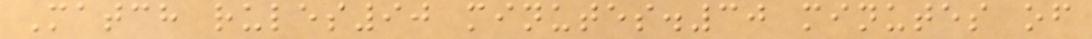Match rules90 minutes.30 minutes of
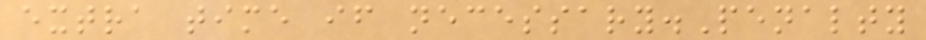extra time if necessary.Penalty
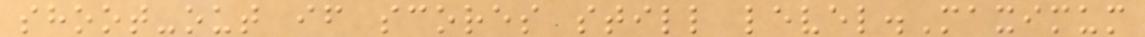shoot-out if scores still level.Maximum
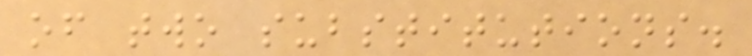of two substitutions.
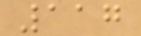117
